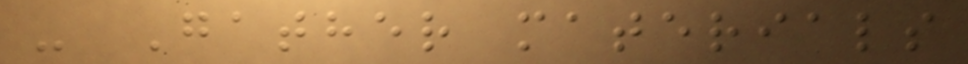- Gather materials
